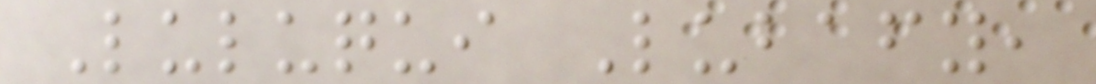Luluqui Lubafy,
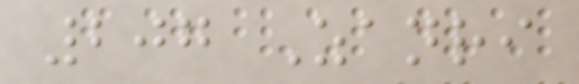207 Zanri
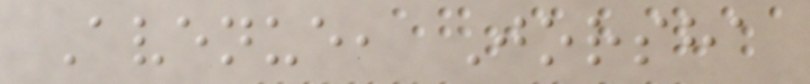Avenue, Jorsha
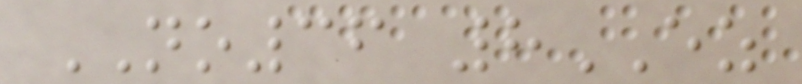NO36 8EZ
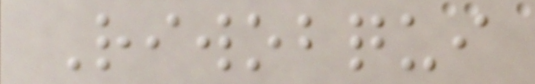Riwobqui
